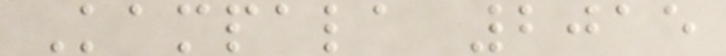Kampala 2015
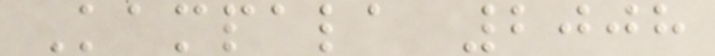Kampala 2008
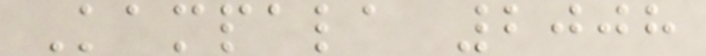Kampala 2008
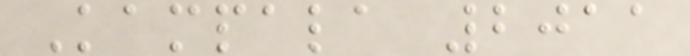Kampala 2011
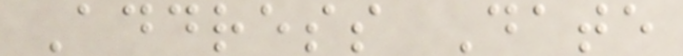Address Date
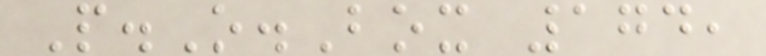P.O.Box 174,
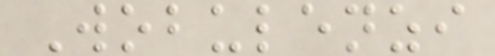Wobulenzi
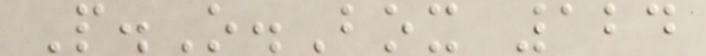P.O.Box 124
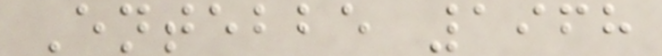Entebbe 1968
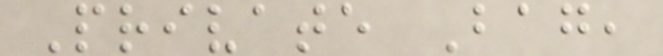Private Bag,
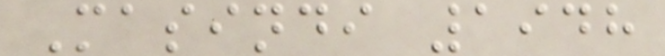Masindi 1948
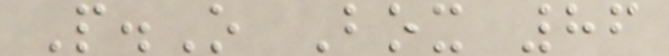P.O Box 86
